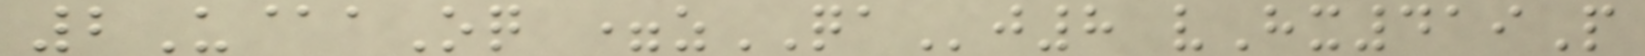2U@aOq =zQAj8 vHx419P
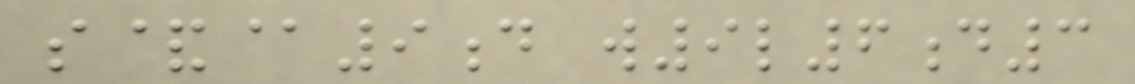s&@9d w9l6d3
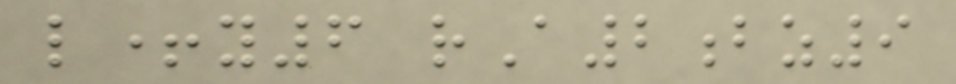l+y6 rA2bz9
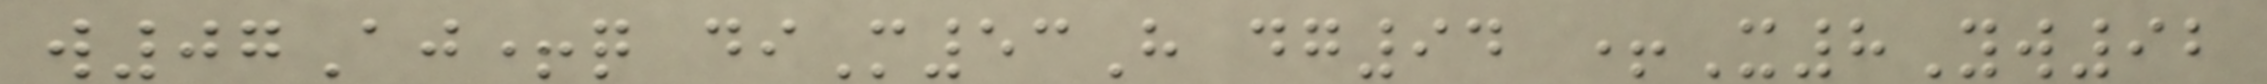w07Aj+q diM53H dg94 +X8Yw92
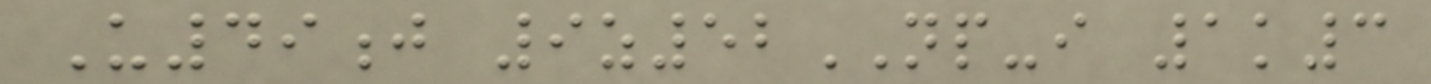U49j 9z52NP-i 1k3
